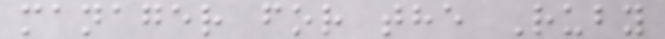manager for the Ruby
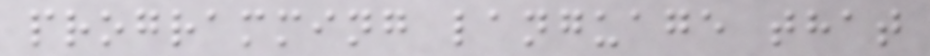programming language that
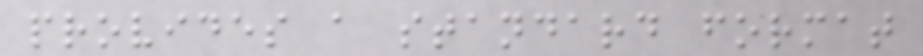provides a standard format
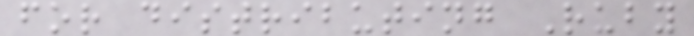for distributing Ruby
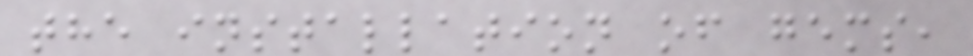the installation of gems,
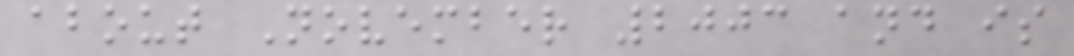about November 2003 and is
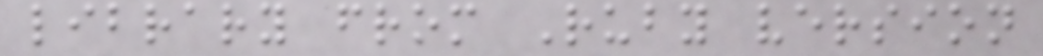library from Ruby version
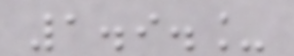1.9._
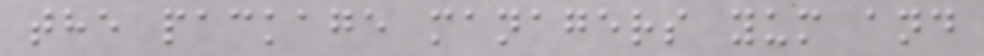the package managers yum and
